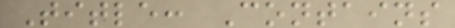Title: Contains
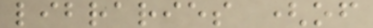libraries (of
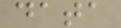data
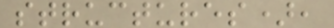structures),
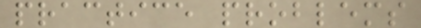practice problems
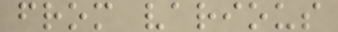from various
